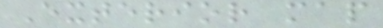Exterior map
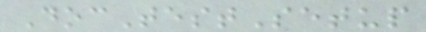DocTestSetup
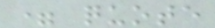= quote
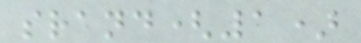srand(1)
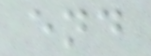end
